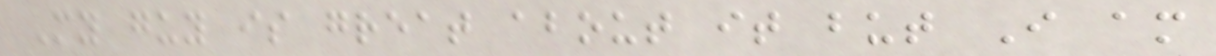My guy is great about it but I am
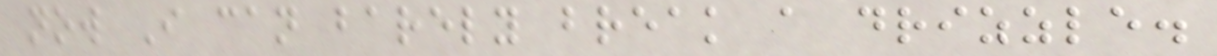now I can barely break a drizzle.
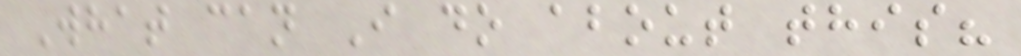What can I do about this?
